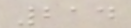214
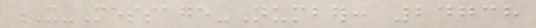X-Message-Number: 24738
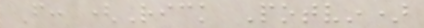From: (Rick Potvin)
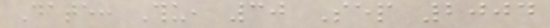Date: Thu, 30 Sep 2004
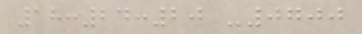18:24:20 -0700
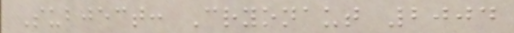Subject: Cryonaut 2004
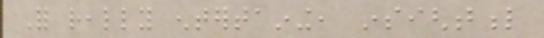For really entertaining, insightful
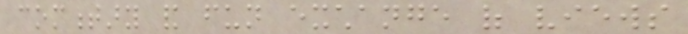commentary and fun exchange of views
